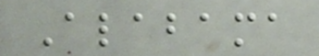Alabama
